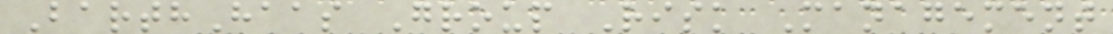BarthHaas Group Risk Management
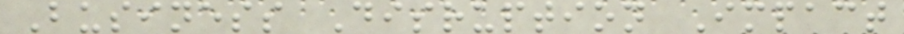Business Disruption Impact
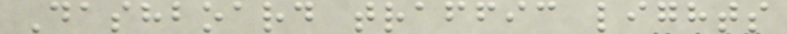Dashboard traffic lights
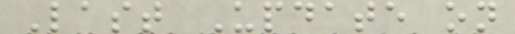Last Update on
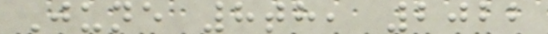June 8th, 2022
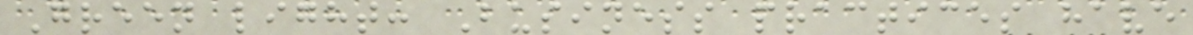Green light: Business practices have
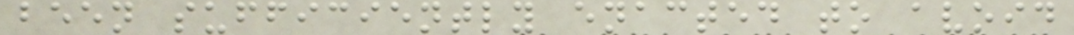been sufficiently enacted to avoid
